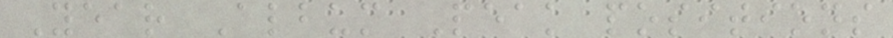Year Album Peak positions
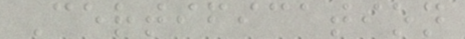Certification
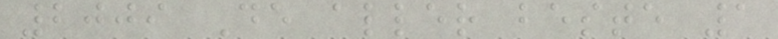2009 De aller beste 1
